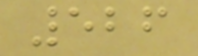526
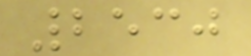2530
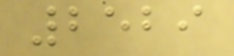2529
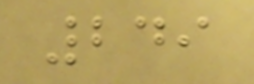249
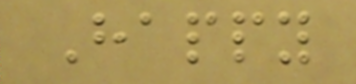Happy
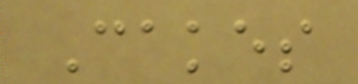Cakes
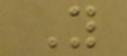Y
